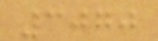3070
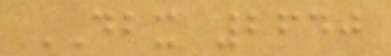DBX 2640
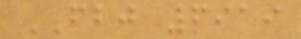FBJ 6919
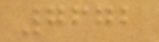7672
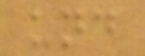und
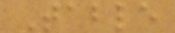Table
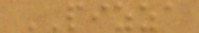PIZZA
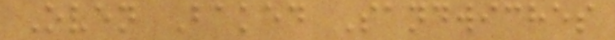Oven Baked Sandwiches
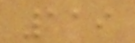119
